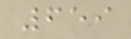659
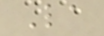La
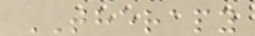THERAPY
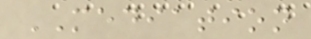MEDIATION
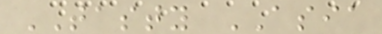TASTY ASIA
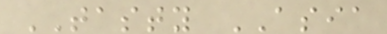TASTY ASIA
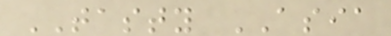TASTY ASIA
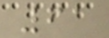61
